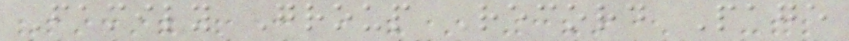Family Group Record Page
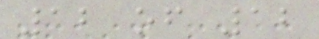12 of 12
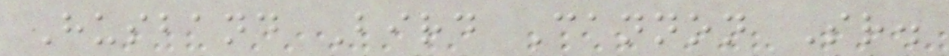Husband Bird Cannon Sr.
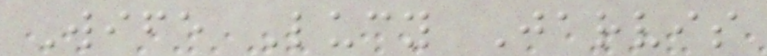Wife Lucy Jarvis
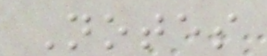Notes
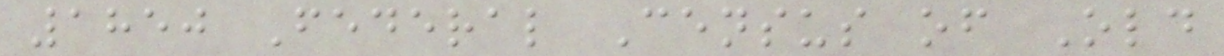1850 Federal Census of Old
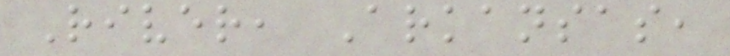River, Arkansas,
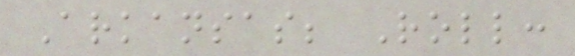Arkansas; Roll:
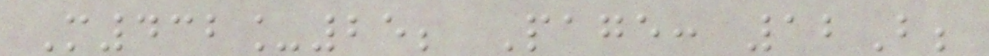M432_25; Page: 12B;
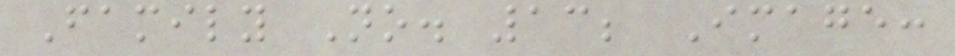Family No. 13; Image:
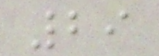29
